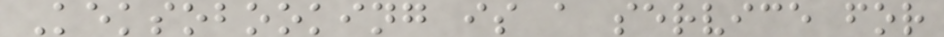Keksobooking is a service for
